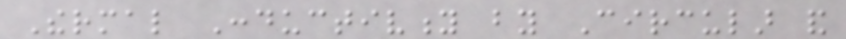Thermal Conductivity by Circular and
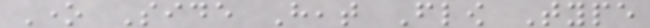One Side Heat Flow Type
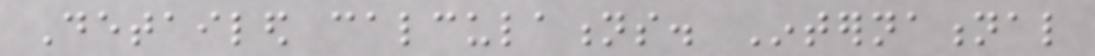Detailed calculations. International
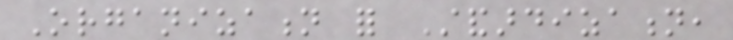Organization for Standardization,
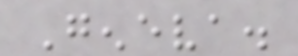Geneva.
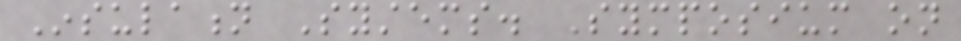Insulation Systems. Symposium on
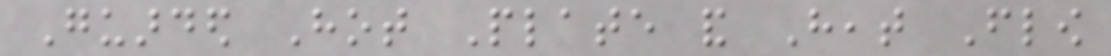Guarded Hot Plate and Heat Flow
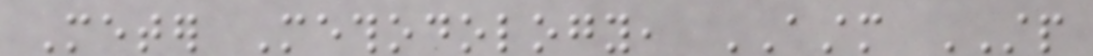Meter Methodology, ASTM STP
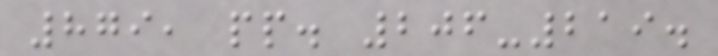879, pp. 206-219.
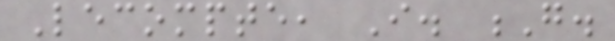Lecompte, I. G.
